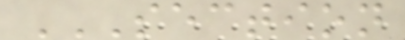SECTION
